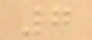7
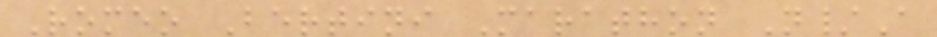Romeo Bertini Marathon N/A
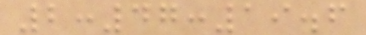2:47:19.6
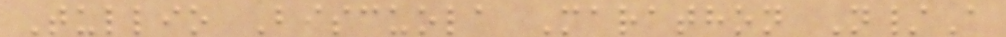Tullio Biscuola Marathon N/A
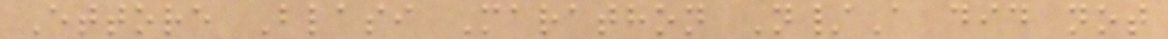Ettore Blasi Marathon N/A did not
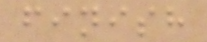finish
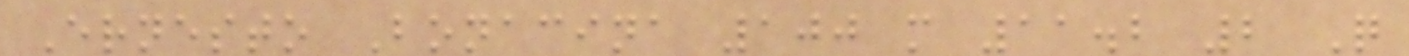Ernesto Bonacina 100 m 11.2 2 Q
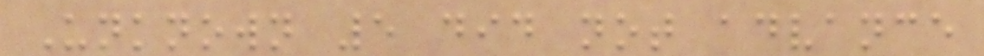Unknown 5 did not advance
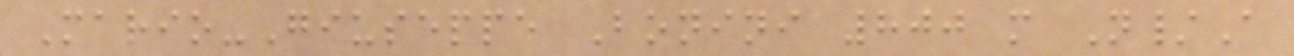Mario-Giuseppe Bonini 800 m N/A
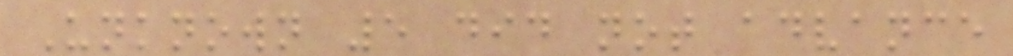Unknown 5 did not advance
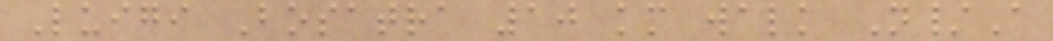Luigi Bosatra 10 km walk N/A
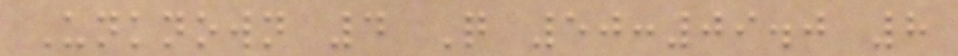Unknown 4 Q 50:09.0 8
